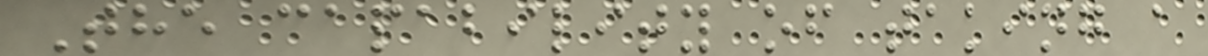The capability of taking a
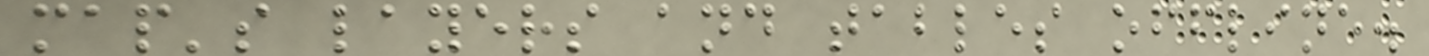map's layers and tables offline.
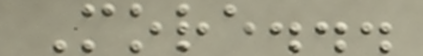More...
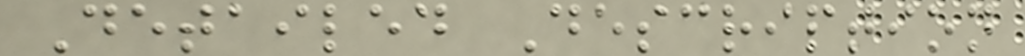Detailed Description
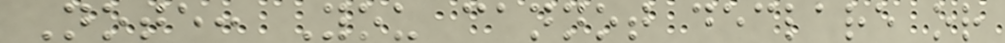Note: You cannot declare or
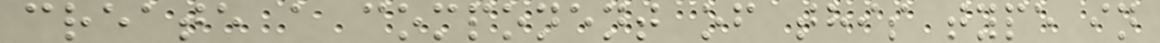create a component of this type in
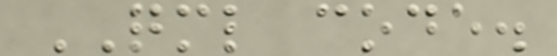QML code.
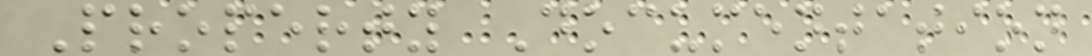Property Documentation
